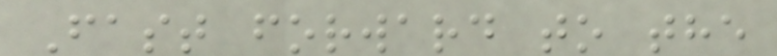Fast forward to the
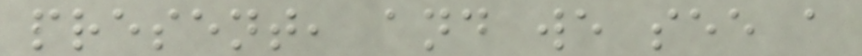present, and we see a
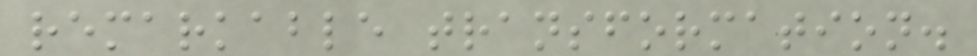remarkable transformation.
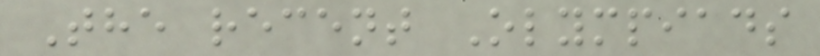The recent Olympiads
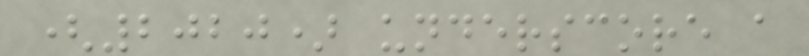(2020) underscore a
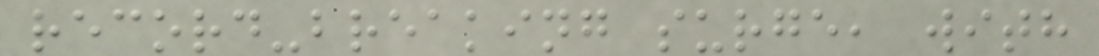record-breaking surge, with
